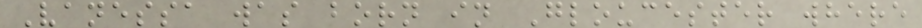Vanessa was born in Gloucester where
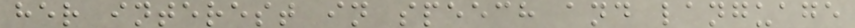her interest in speech and language
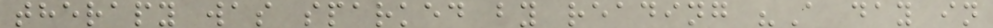therapy was sparked by reading "A day in
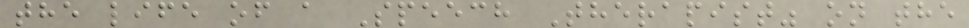the life of a Speech Therapist" on the
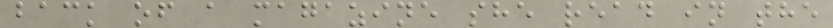back of a magazine she read in the
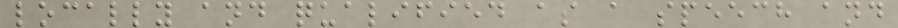locally and qualified as a speech and
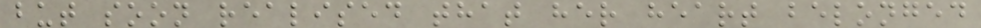but soon realised that her heart belonged
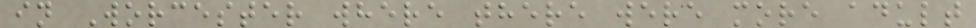in Worcester where there were more adult
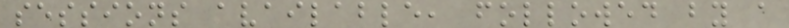sessions available, followed by a
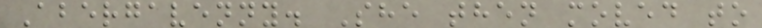Abergavenny. She then moved to
